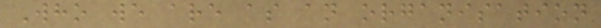Who we are as an organisation
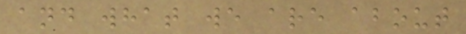and what we are about
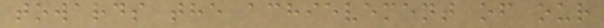towards the achievement of our
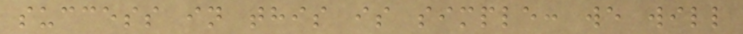success in this is simple: we will
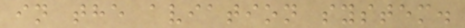in the aviation system.
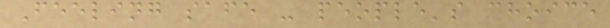Feeling safe - people's choice
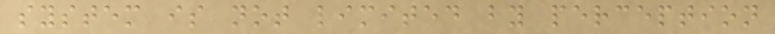system is not limited by perception
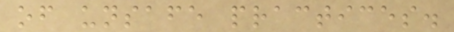of unsafe practices.
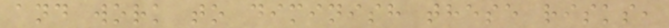and work to diminish these risks,
